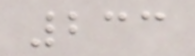233
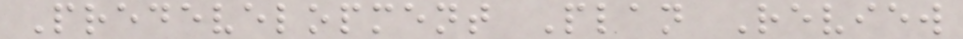Predevelopment Plan Review
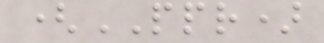(PPR)
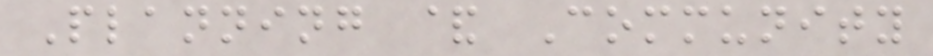Planning & Community
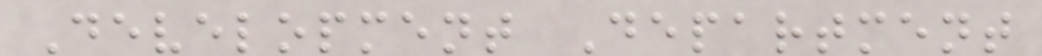Development Department
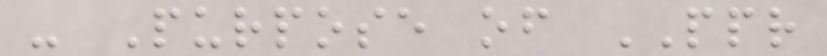- Purpose of PPR
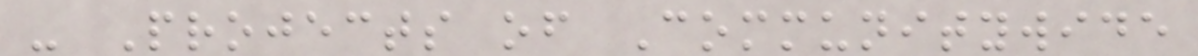- Projects of Communitywide
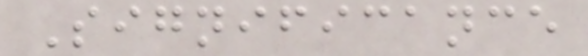Significance
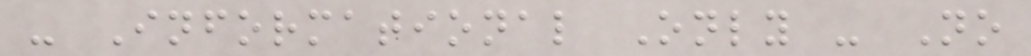- Informational Only - No
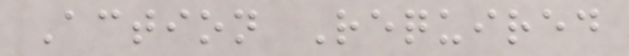Action Required
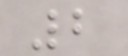2
